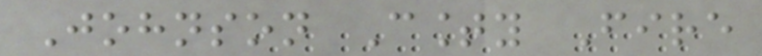Johnson County Fire
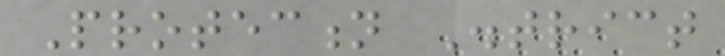Protection District
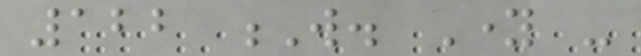122 W. Young -
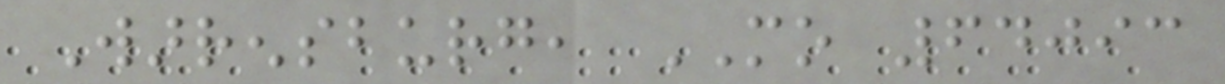Warrensburg, MO 64093
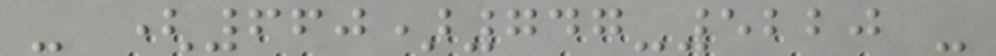- (660)747-5220 -
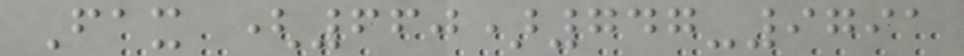Fax (660)747-9791
